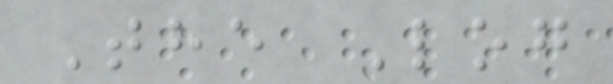The Log
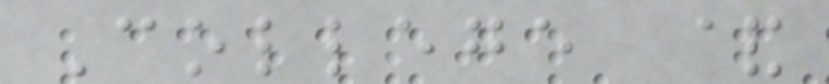College &
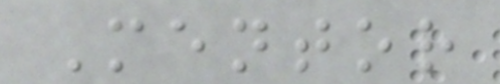Mentor
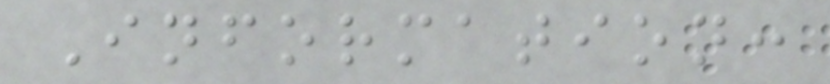Information:
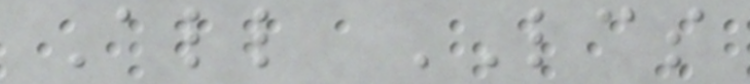All LCS
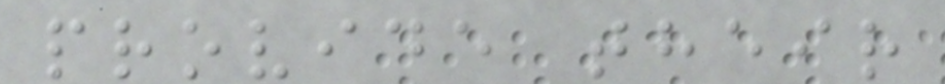provide their
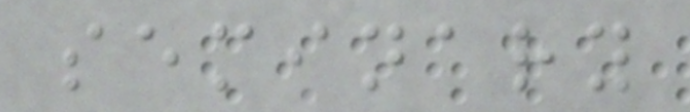seminary
